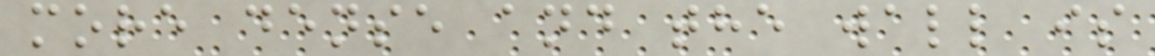more dense and the wall is
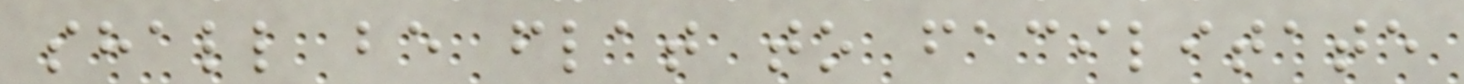shall be flat to facilitate
